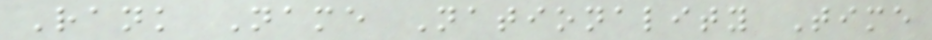Rank Name Nationality Time
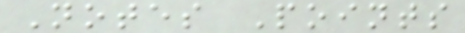Notes Points
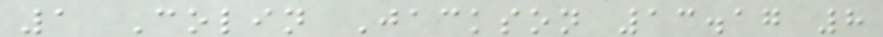1 Colin Jackson 13.17 8
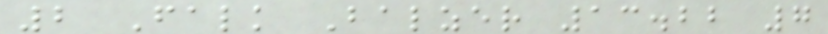2 Falk Balzer 13.22 7
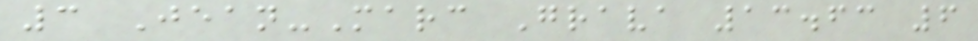3 Jean-Marc Grava 13.63 6
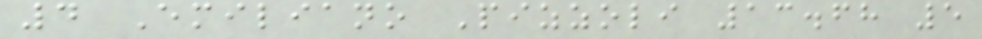4 Emiliano Pizzoli 13.68 5
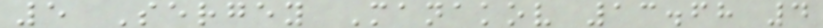5 Sergey Manakov 13.68 4
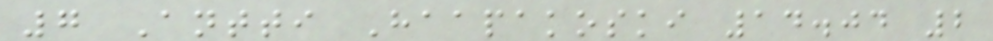7 Antti Haapakoski 14.04 2
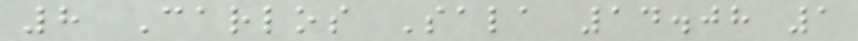8 Carlos Sala 14.08 1
